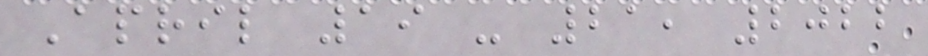April 19 - 21, 2022
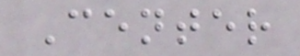Center
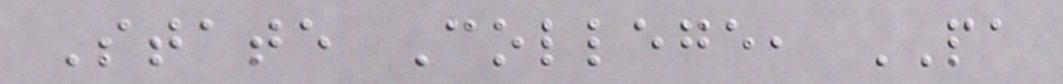State College, PA
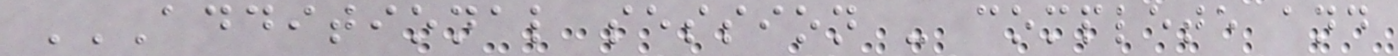ADDITIONAL SESSION - COMPLETE AND
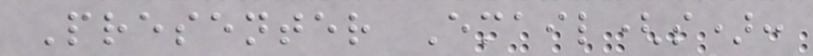Presenter Email(s):
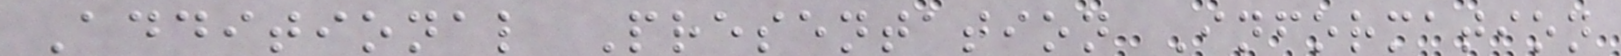Additional Presentation Information
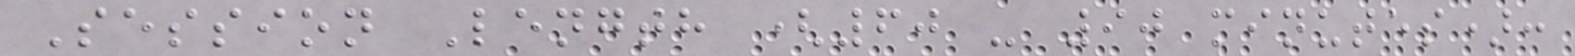Session Length (60 - 90 minutes):
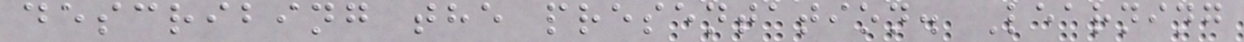describing the presentation. Learning
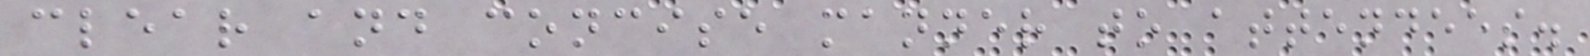clear and concise manner to attendees.
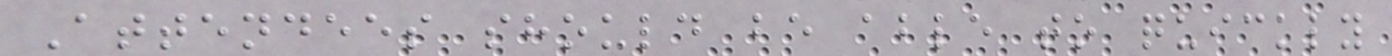Attendees should be able to quickly
